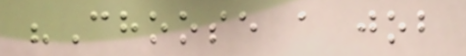"Choose a job
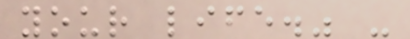your life." -
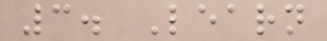3. Learn
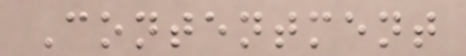Contentment
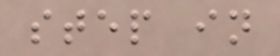step in
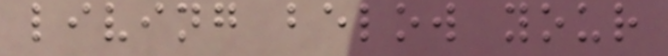living below your
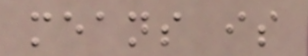means is
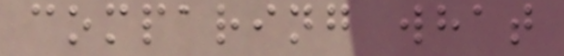comparing what
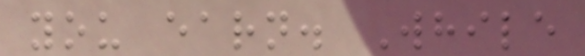you earn. While
